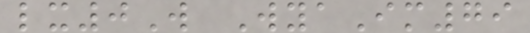lx0W WyaIm79
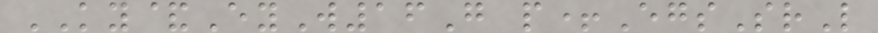KY&EyW16G p+EgsSrL
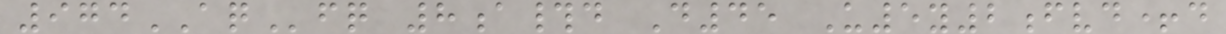974AQfq 8a#d D45 U5y2fvd+d
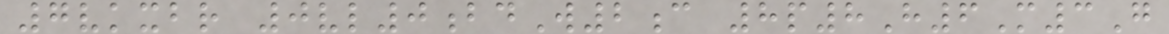7vkxbr 0vl0bdW2c 8p8H6M3G
